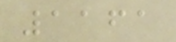1161
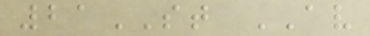21ST AV
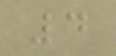4
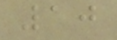10
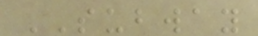SUBWAY
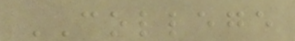COLLEGE
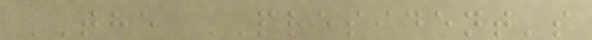THE PRESIDENT's
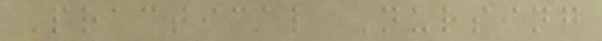Practical Nursing
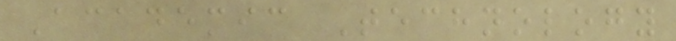Academic Technology
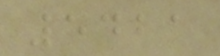5421
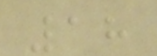18
